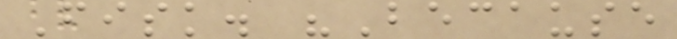Fisk. "Because
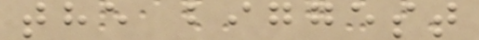the biggest
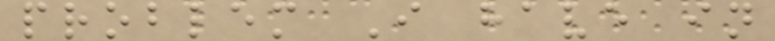problem I have in
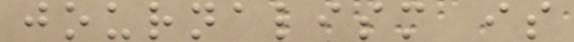journalism is
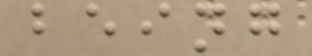being
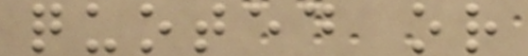quoted or
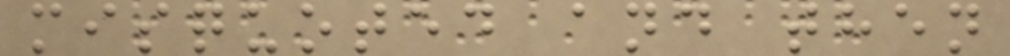misquoted and then
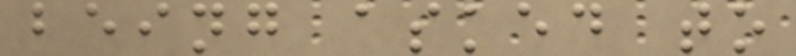being asked to
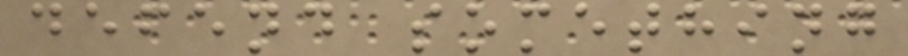defend something
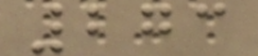273
